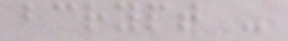bcrypt -
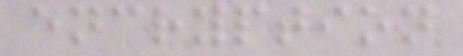encryption
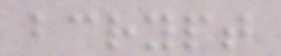bcrypt
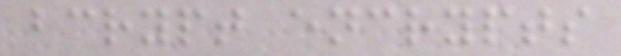bcrypt encrypts
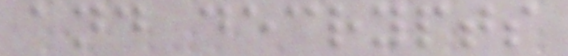and decrypts
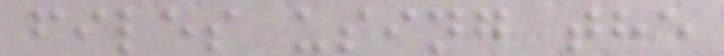files using the
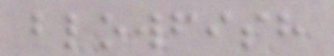blowfish
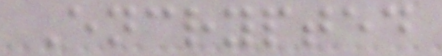Encrypted
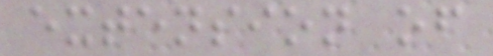extension of
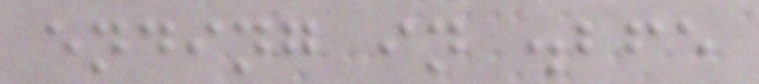ending in .bfe
